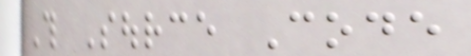This Source Code
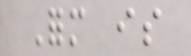Form is
